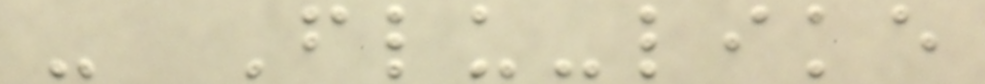- Flu-like
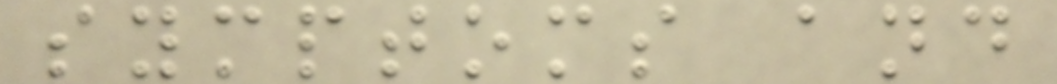symptoms and
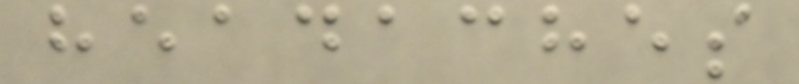headaches
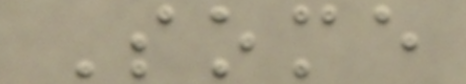Some
